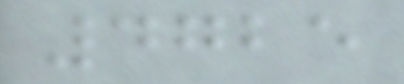4725
